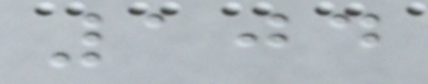104
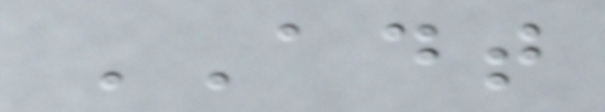ADT
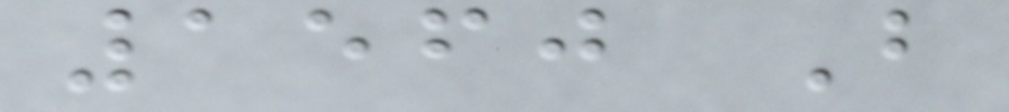1560 B
